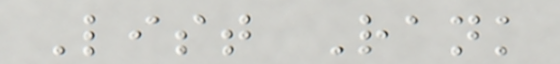List Rank
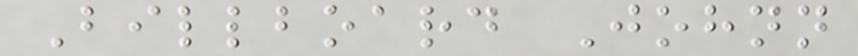Billboard Johnn
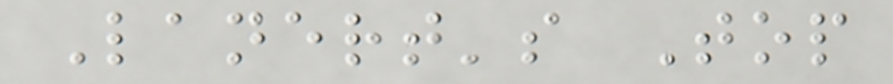Lanert's Top
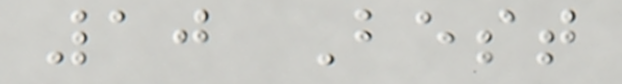10 Best
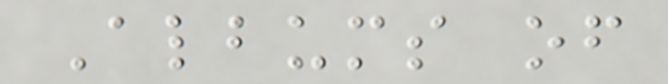Albums of
